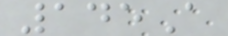145A
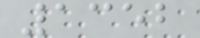1352
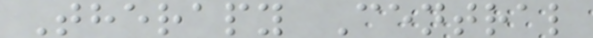Therapy Central
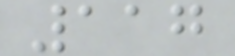117
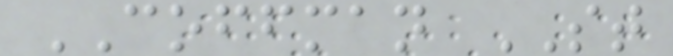COFFMAN ST
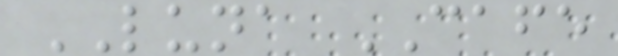LUNA CAFE
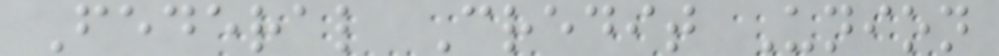Federal Credit Union
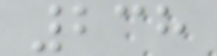238
